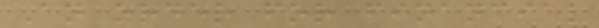An order for financial
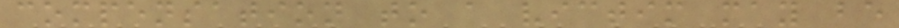compensation to a victim may be
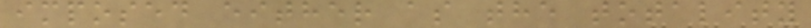imposed either as the totality
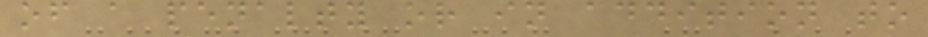of a penalty or in addition to
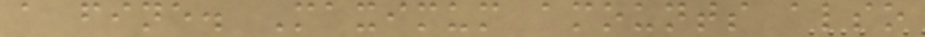a fine. Maximum amounts also
